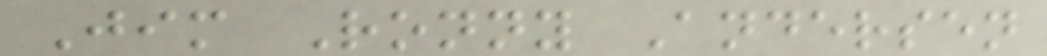Jim Ronny Andersen
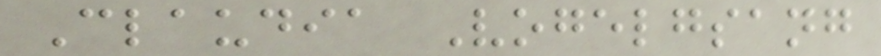Claudia Vogelgsang
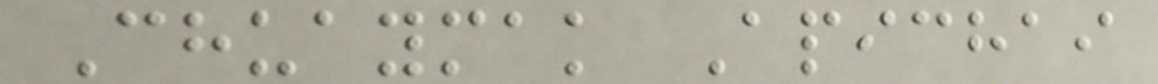Chuaymak Apichai
